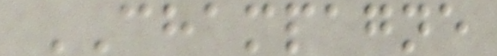CHAMPAGNE
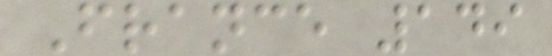France 149
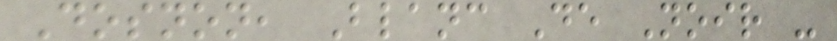Dosnon, Blanc De Noir -
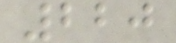220
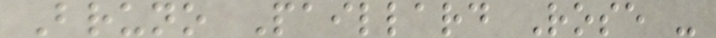Bruno Paillard Rose -
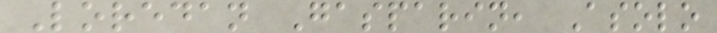Loredan Gasparin, Asolo
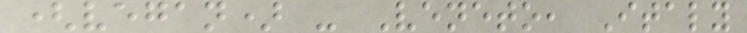(vegan) - Veneto, Italy
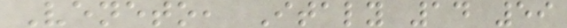Veneto, Italy 14 59
